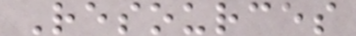Resources
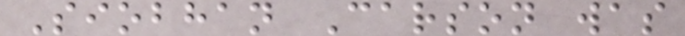Siobhan Carson was
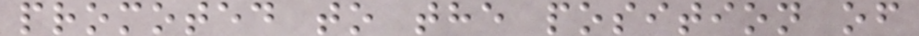promoted to the position of
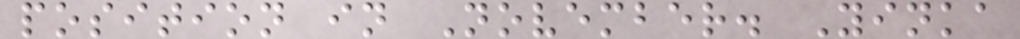position in November. Yinka
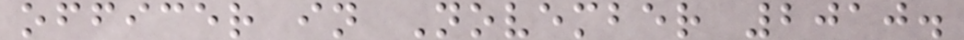officer in November 2010.
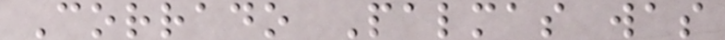Corrado Palmas was
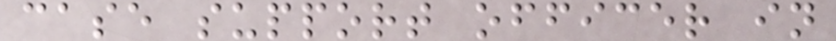case support officer in
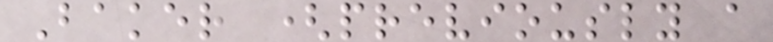Baker (previously a
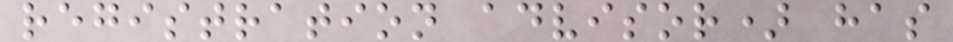registration advisor) has
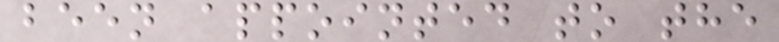been appointed to the
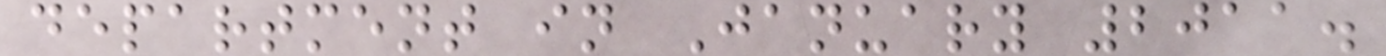department in January 2011.
